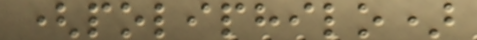(poliphilo)
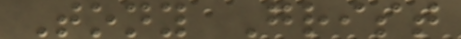Tony Grist
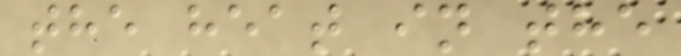the heat in the
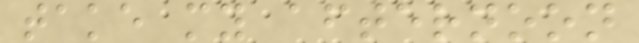take my afternoon
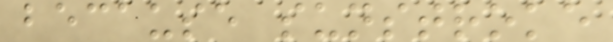because sunstroke
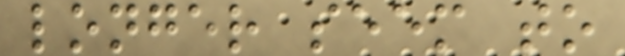longer seem to
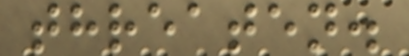threaten.
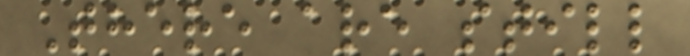There are still
